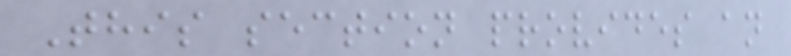This section provides an
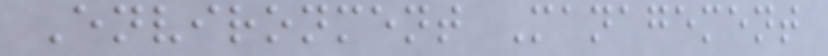Environment Management
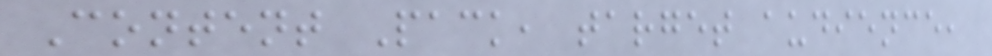Content Pack, target audience,
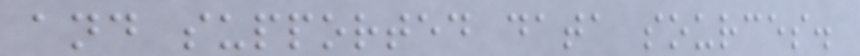and supported data sources.
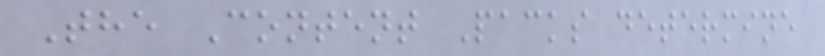The Content Packs determine
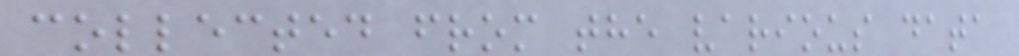collected from the various data
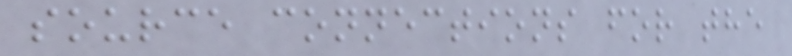source connections for the
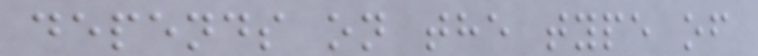depends on the type of
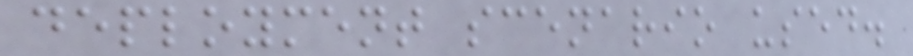deployment scenario used.
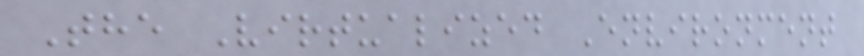The Virtualized Environment
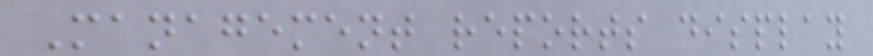Management reports display
